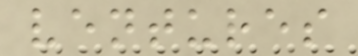ventures
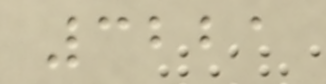3221
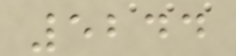5244
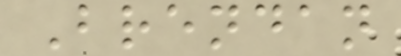Brendan
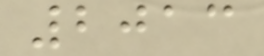2013
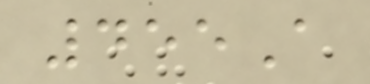455A
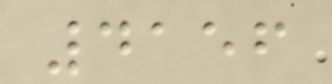4156
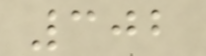302
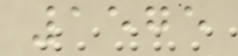1575
